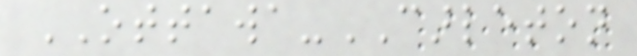OTTAWA-CARLETON
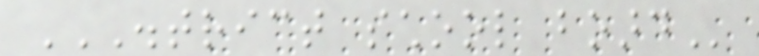DISTRICT SCHOOL BOARD
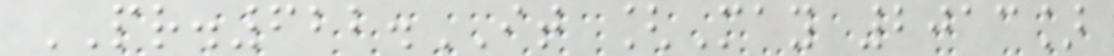PR.622.IT [May 2013]
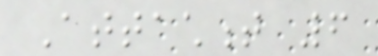Attachment 6
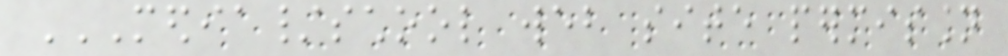MEDIA/SCHOOL WEB SITE PERMISSION
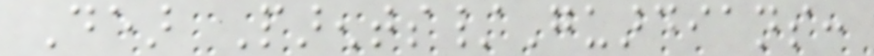Dear Parents/Guardians:
